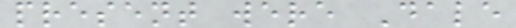present were Dale
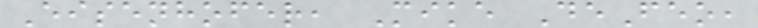Eisenhofer, Mike DeFeo,
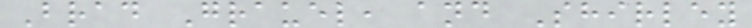Brad Grauel, and Shirley
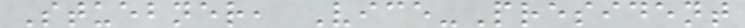Stuebner, Vice-President
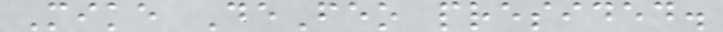Mike DeFeo presided.
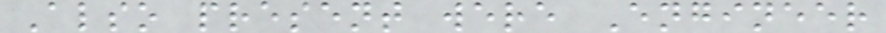Also present were Engineer
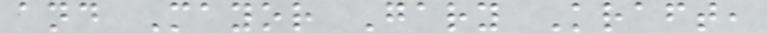and Mayor Gary Kraft,
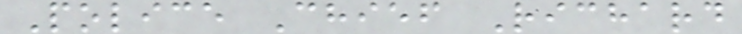Police Chief Richard
